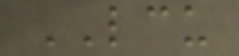LCU
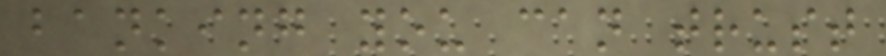banking you can trust
